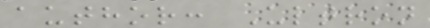author: Ultron
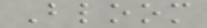Bloom
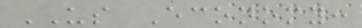US Economy:
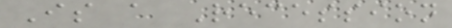Is a Recession
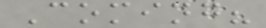Coming?
